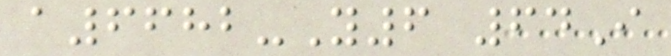a6682-Y6 64I
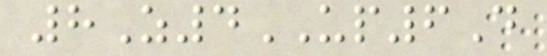8Z4UP6D
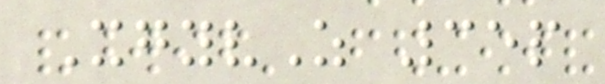XgyvZ 35p
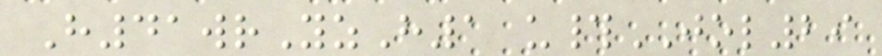H41wrYzH1 u#JOL29
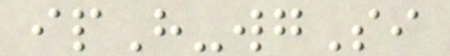ipH-wgSi
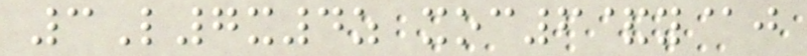3L7x4z xoc6&y@j
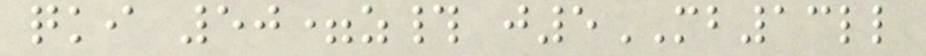qki 50=z# j5MB13ll
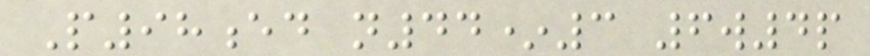P98ed n44*3 6w4p
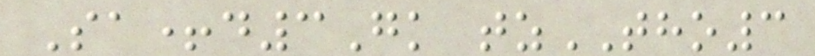Sa+d3Gk tzTHO3
